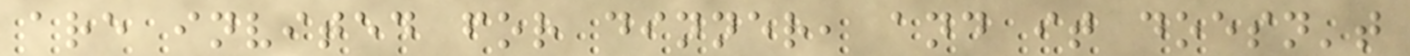are invited for dinner, and it doesn't
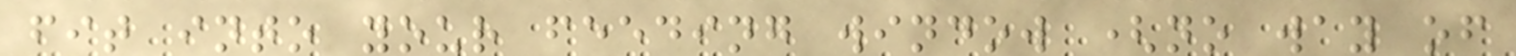fit into your feeding window (no way of
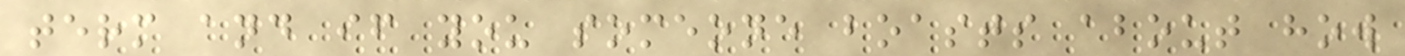term and if you someone boasts about how
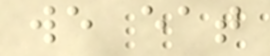we eat
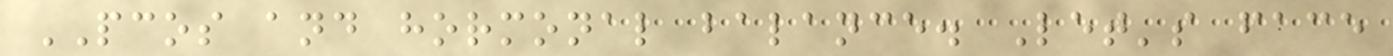PCOS and hormonal balance. Let's face
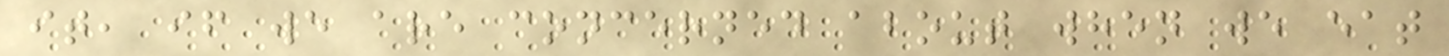it, if we are concerned about when we eat
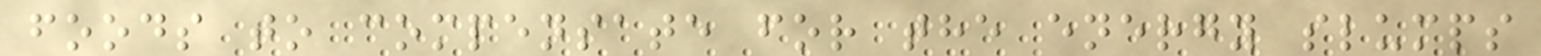foods to compensate for the energy slumps
